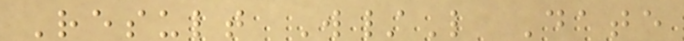Result W/L Date
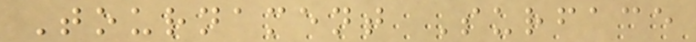Tournament Surface
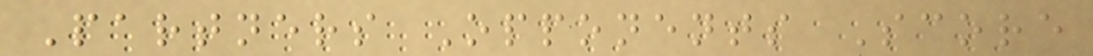Partners Opponents Score
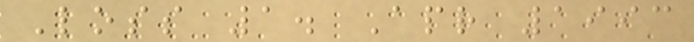Loss 1. Apr 1993
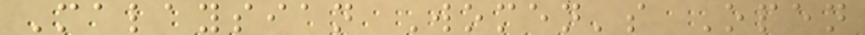Malaysian Women's Open
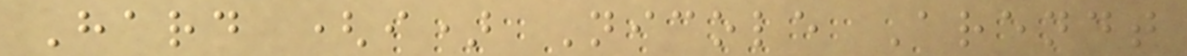Hard (i) Nicole Arendt
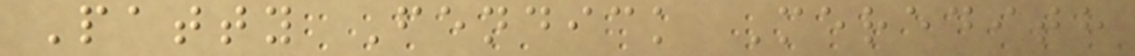Patty Fendick Meredith
